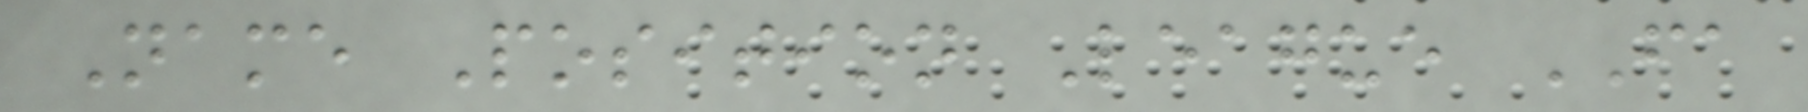Name Position League FA
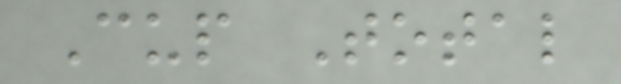Cup Total
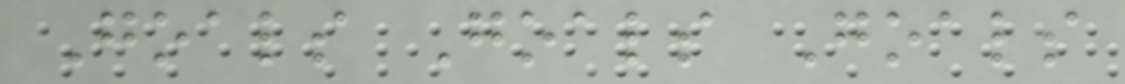Goals Goals Goals
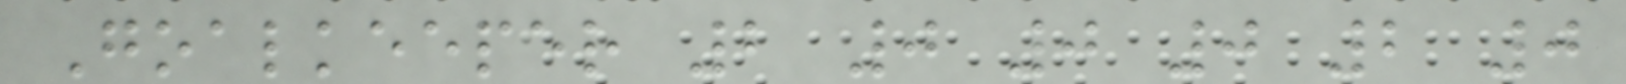Goalkeeper 2 0 0 0 2 0
